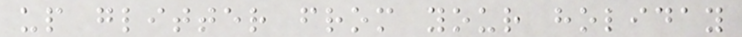up glitter from your holiday
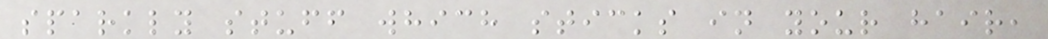sparkly stuff which sticks in your hair,
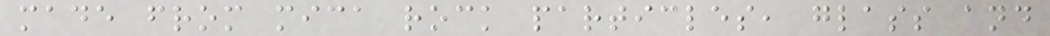made from mica rock particles, glass and
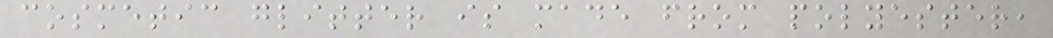cosmetic glitter is made from polyester,
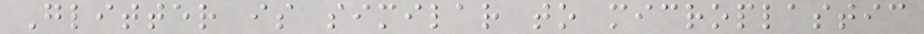Glitter is similar to microplastic
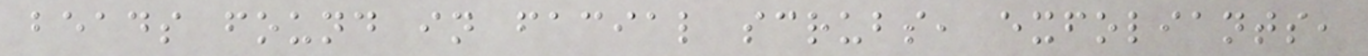beads found in facial scrubs, exfoliants,
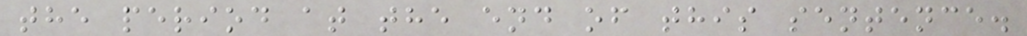the period at the end of this sentence.
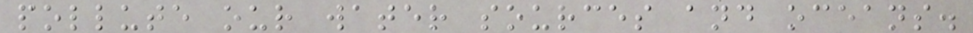pollute our water sources and oceans.
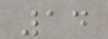14
